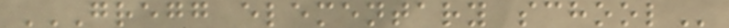GREGG ELEMENTARY SCHOOL
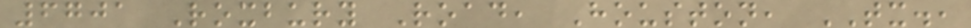6701 Roxbury Road, Houston, TX.,
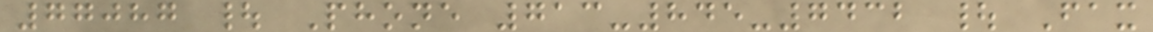77087 | Phone 713-845-7432 | Fax
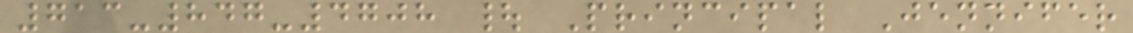713-847-4708 | Principal Jennifer
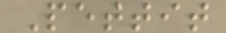Pettit
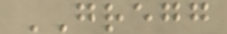GREGG
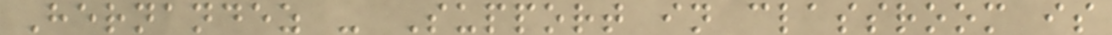Hernandez - Support in classroom is
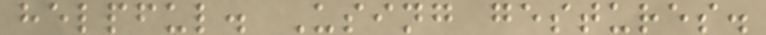helpful. Using gestures.
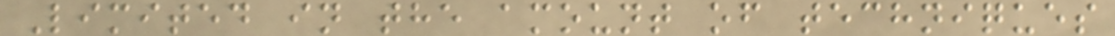Limited in the amount of techniques
